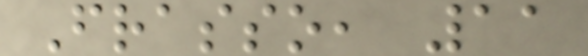Frasso, 11
